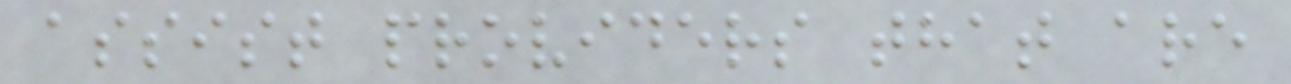assist providers that are
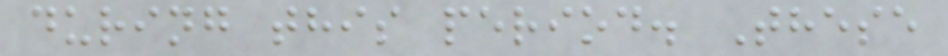during this period. These
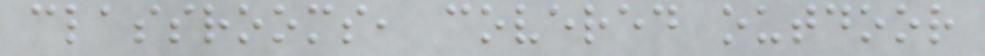classrooms, covered outdoor
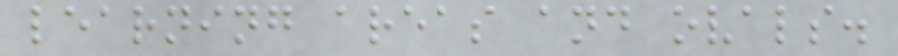learning areas and ovals.
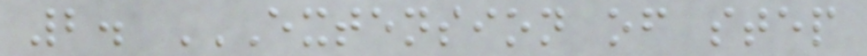2. EXTENSION OF STEP
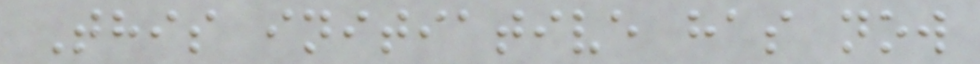This initiative has now
